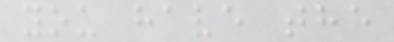you have the
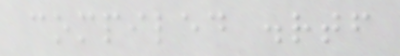compiled .rtf
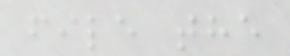file the
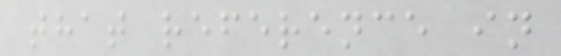that reference in
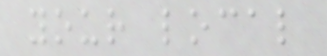your local
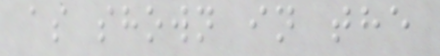as shown in the
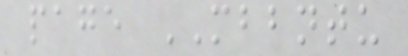page MBBNTU
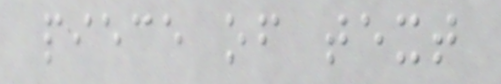piece of text
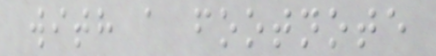with a footnote
